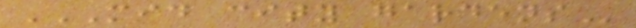MID CITY GARDENS
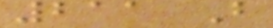211 B
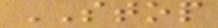STOP
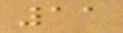11
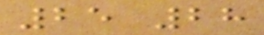25 28
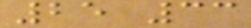25 33
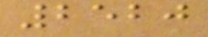2520
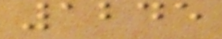1245
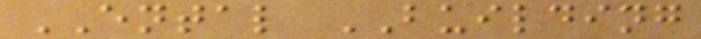ENTAL BUILDING
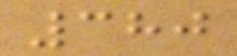380
